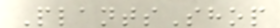PlantsShop
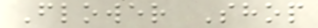Flower Shop
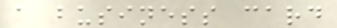a business card
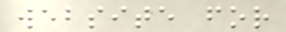website for
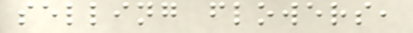selling flowers,
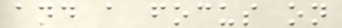and a focus on
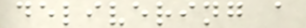delivering a
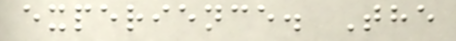experience. The
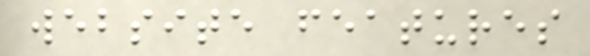website features
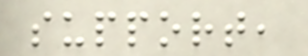support,
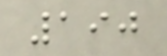190
